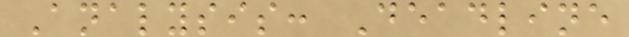Analysis: Deadline
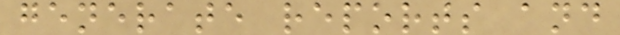generate reports and
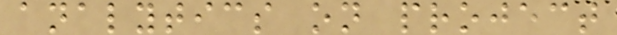analytics on project
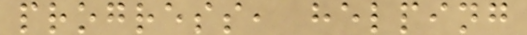progress, helping
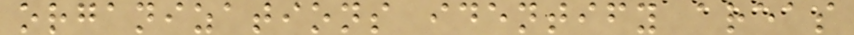organizations identify areas
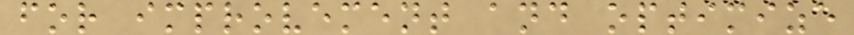for improvement and optimize
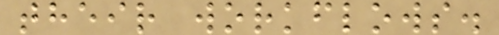their workflows.
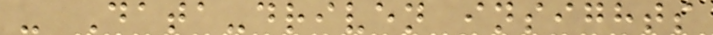- Data-driven insights
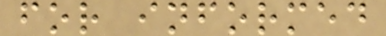for informed
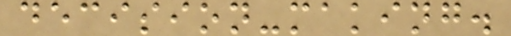decision-making.
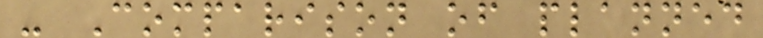- Comparison of planned
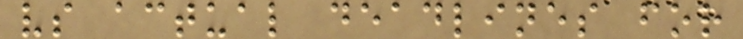vs actual deadlines for
